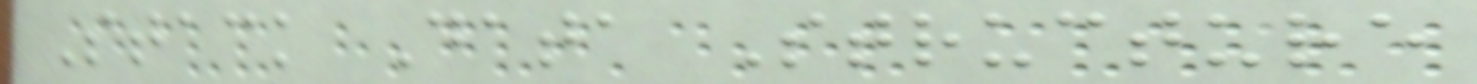Stack Data Structure
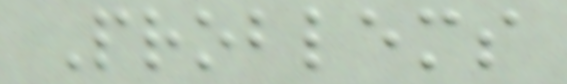Problems
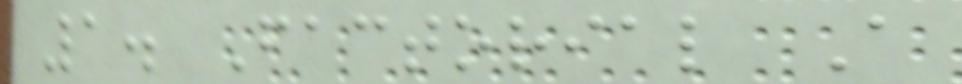1. Factorial A
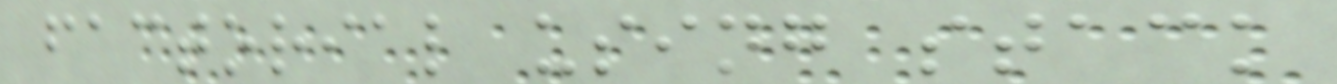factorial using stack
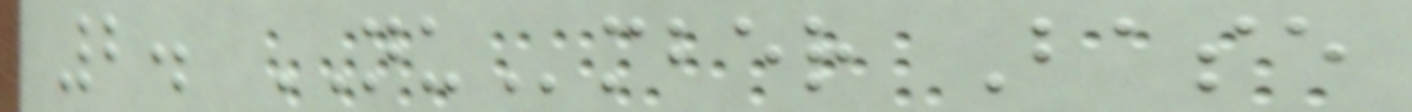2. NUmber Base
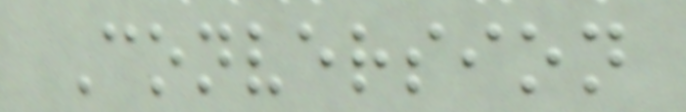Conversion
